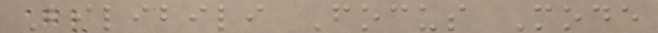Bilibili Focus Mode
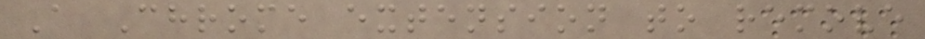A Chrome extension to remove
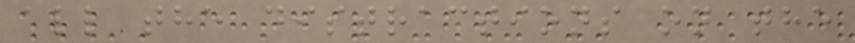all the distractions on the
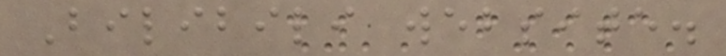Bilibili website.
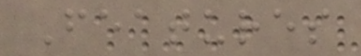Features
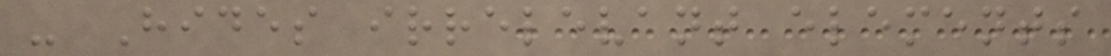- Hides irrelevant elements
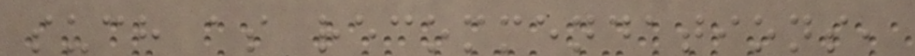such as recommendations,
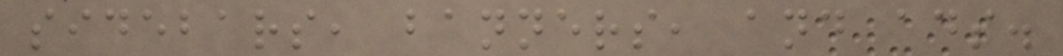sidebars, banners, and ads.
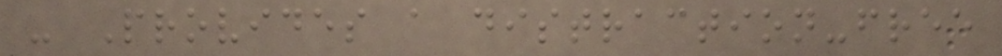- Provides a distraction-free
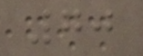70
